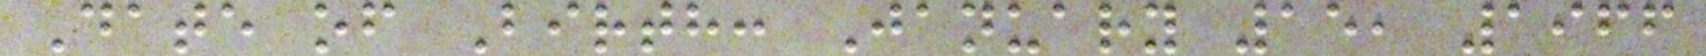Date of Birth: January 15, 1966
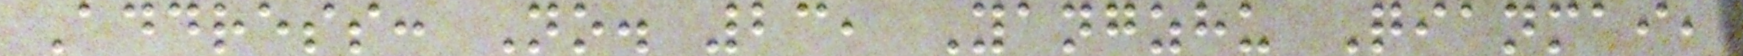Address: No. 23, Yangzhu Qianmai,
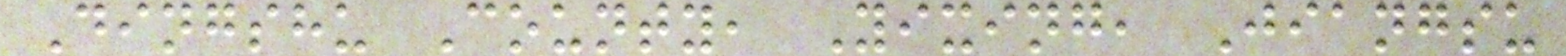Dingshu County, Yixing, Jiangsu
